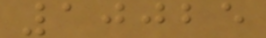10025
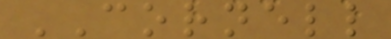CORNELL
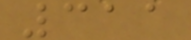311
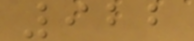922
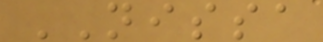NISSA
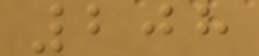208
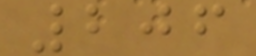206
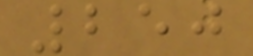250
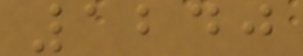1240
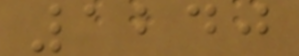1240
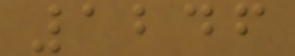1246
